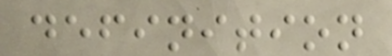definition
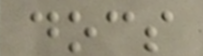docs
